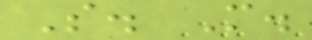S. M.
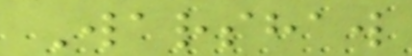Warshaw
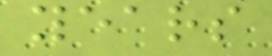years
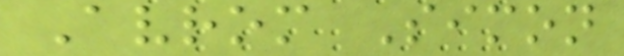Avrom Simon
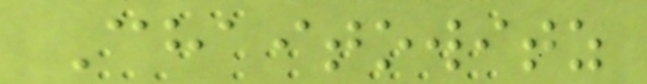Chaitowitz
